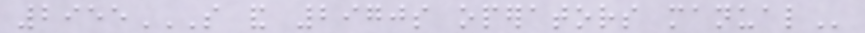2955S AND 2970S OPERATORS MANUAL
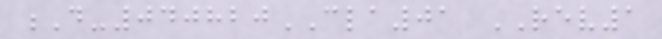D-040820CLA01 REV1
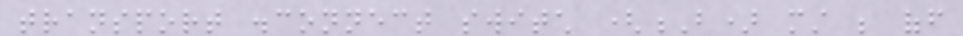transport disconnect switch (B) must be off
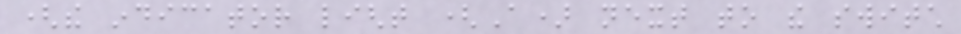(the indicator light (A) next to the switch
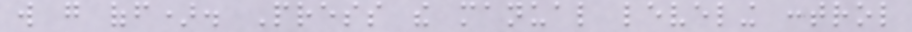will go off). Press the manual leveling control
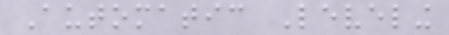Automatic Leveling
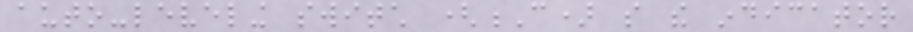auto-leveling switch (C) so the indicator
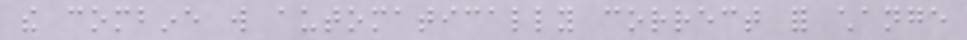the combine will automatically correct for change
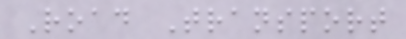Road Transport
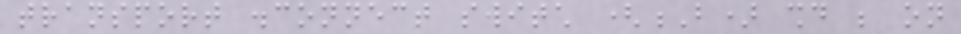transport disconnect switch (B) should be on
